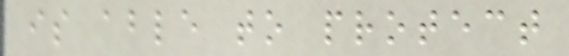is able to protect
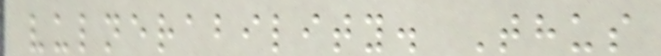vulnerability. Thus
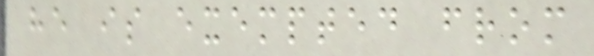he is exempted from
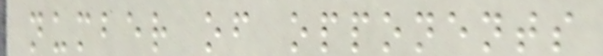number of opponents
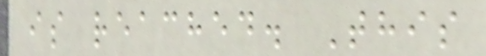is reached. This
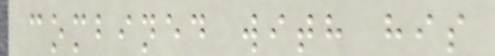combined with his
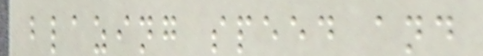blazing speed and
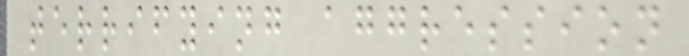terrifying aggression
